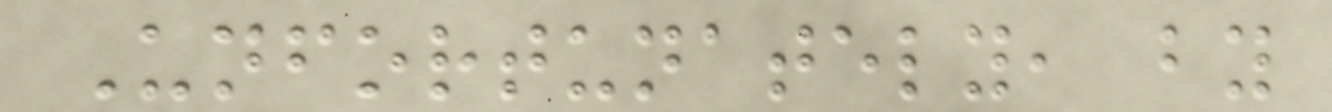Unfortunately, by
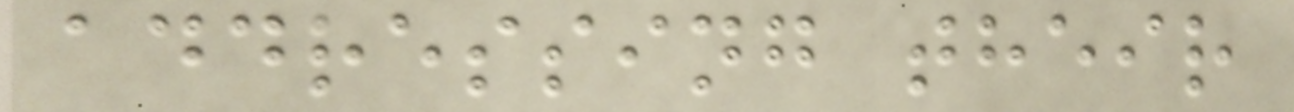addressing their
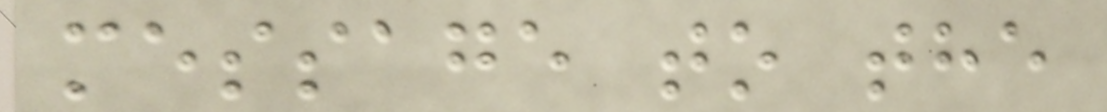message to the
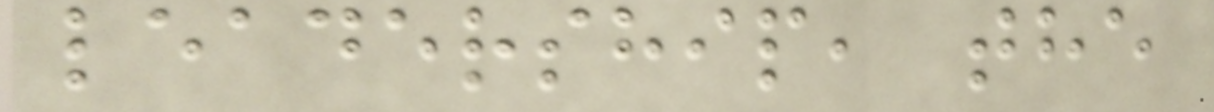leadership, the
